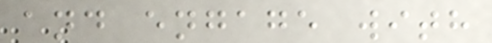and engage with
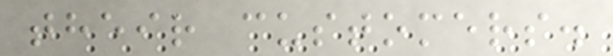their customers.
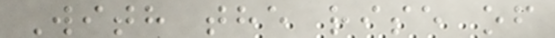With the rise of
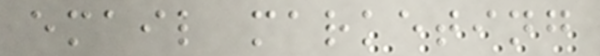email marketing
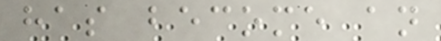has become an
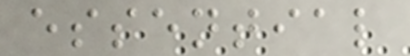essential
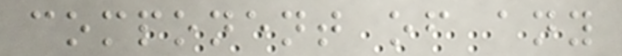component of any
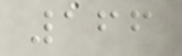166
